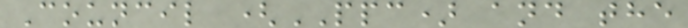Council (PPC) and the
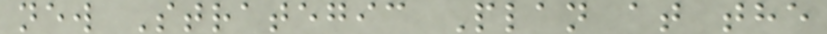new Strategic Plan at the
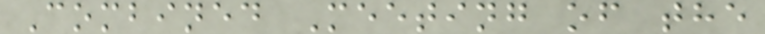Combined Meeting of the
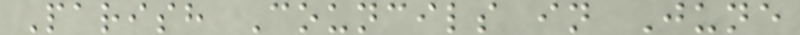Parish Councils in June
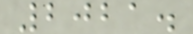2021.
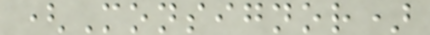(Monsignor)
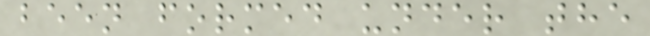been formed under the
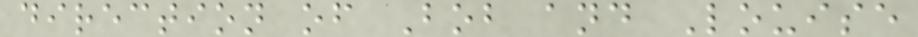direction of Bob and Louise
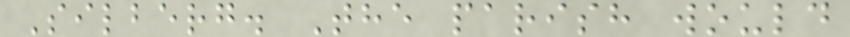Silberg. The parish would
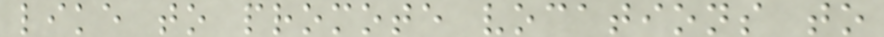like to promote vocations to
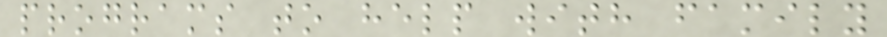programs to help with family
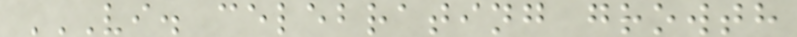VI. CELEBRATING GROWTH
